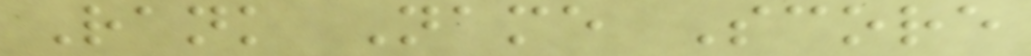Rank Name Score
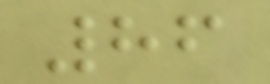86
